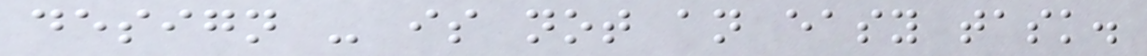design - is not an easy task.
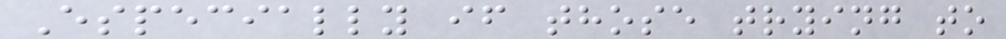Especially if those trying to
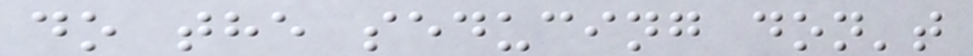do the seducing don't
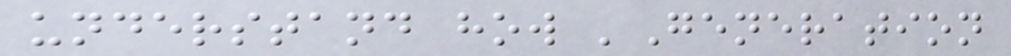understand how 'Generation
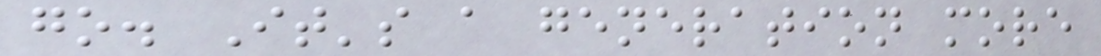go. It's a generation more
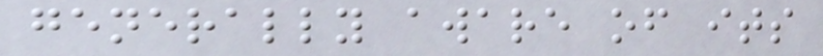generally aware of its
